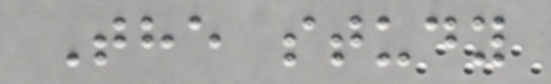The study
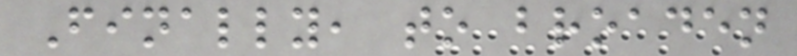Finally, to broaden
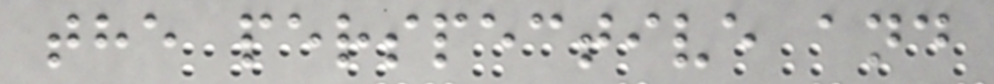the perspective and
